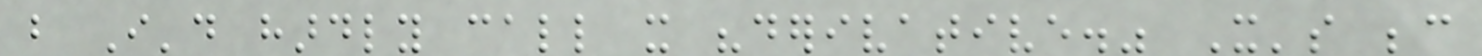but I'd hardly call it "derivative." It's because
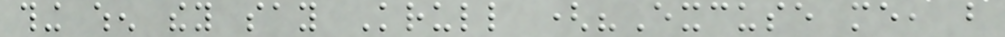thing when they say Krull ("Excuse me, but
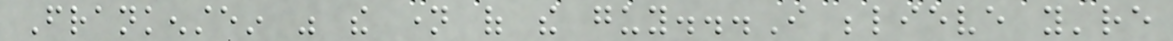Frankenstein was the name of the guy...I believe you're
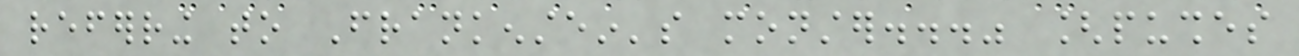referring to Frankenstein's monster..." [pushes
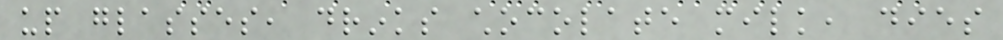up glasses, drinks chocolate milk, dies
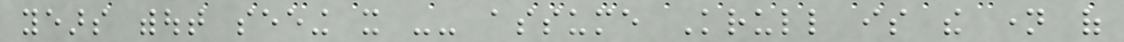years without seeing it -- assume Krull is the name of
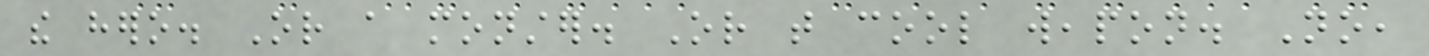the hero. Or a monster. Or that cool weapon. No,
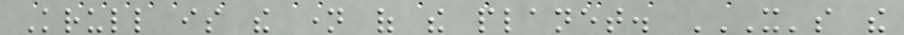Krull is the name of the planet. IT'S THE
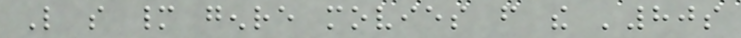Like so many genre movies from the '80s
